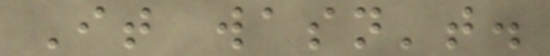It wasn't.
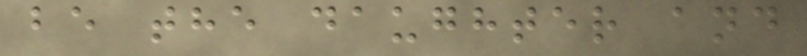be the daughter and
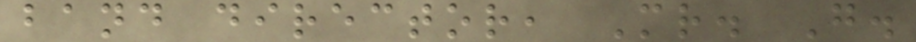band director, Mr. G.
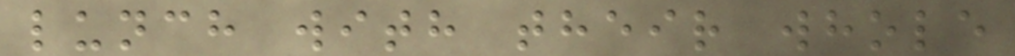lunch with their whole
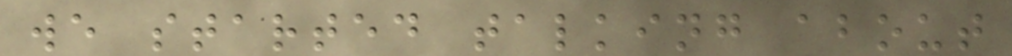we started talking about
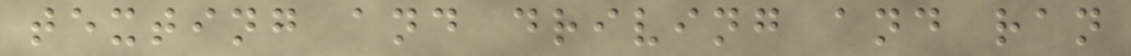texting and driving and ran
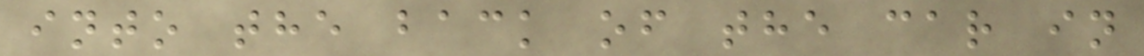into the back of the car in
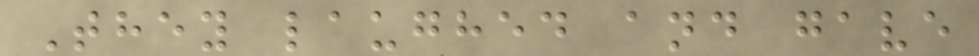They laughed and gave
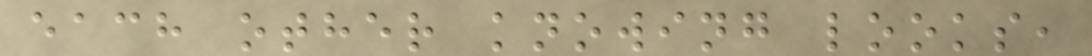each other knowing looks,
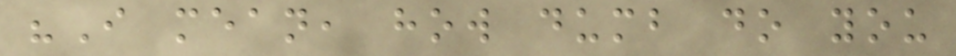"I mean, how dumb do you
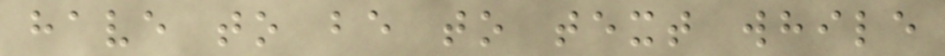have to be to text while
